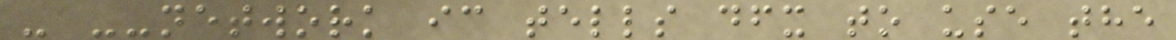- --network ic tells dfx to use the
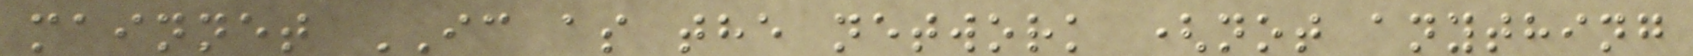mainnet IC as the network (not anything
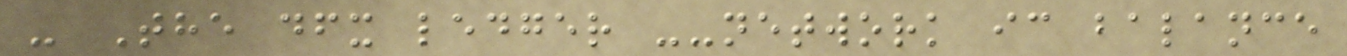- The dfx ledger --network ic balance
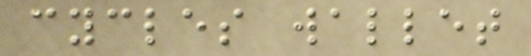cycles wallet
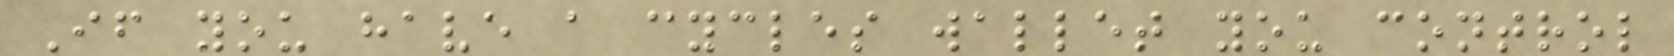If you have a cycles wallet you control
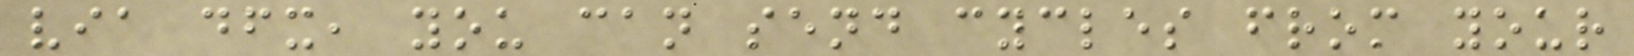via dfx, you can send cycles from your
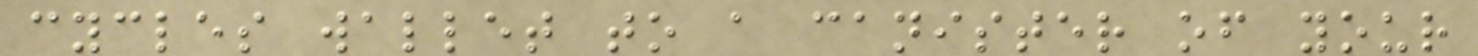cycles wallet to a canister of your
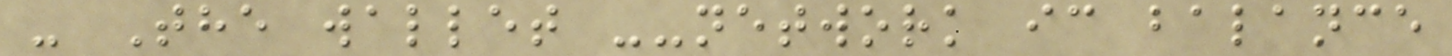- The wallet --network ic balance
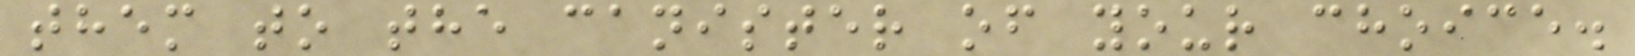them to the canister of your choice.
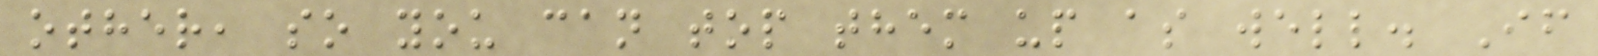other, so you can top them up as well. If
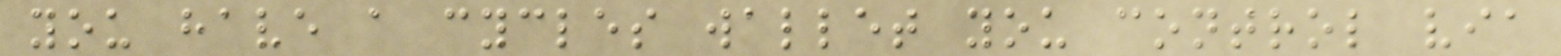you have a cycles wallet you control via
